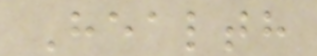Health
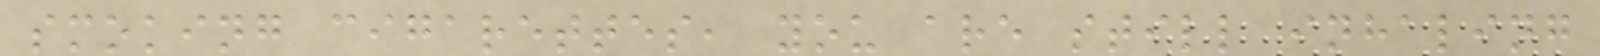smoking cigarettes, you are still inhaling
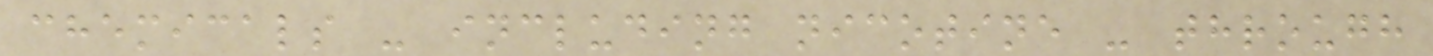chemicals - including nicotine - through
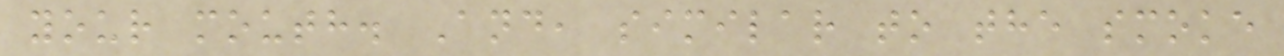your mouth. And, similar to the smoke
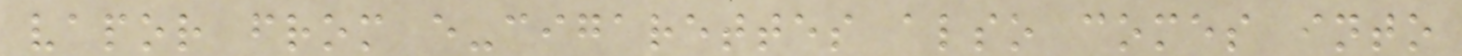vapor from e-cigarettes also comes into
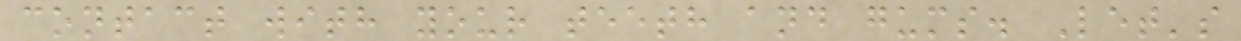contact with your teeth and gums. Let's
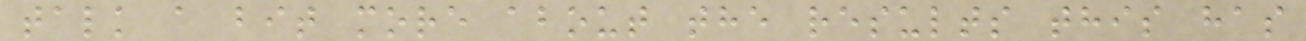talk a bit more about the results this has
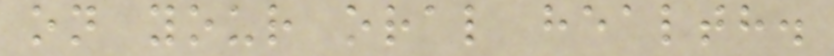on your oral health.
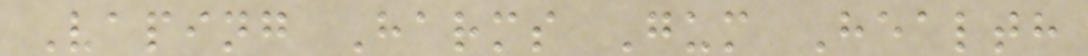Vaping Harms Gum Health
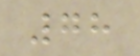78
